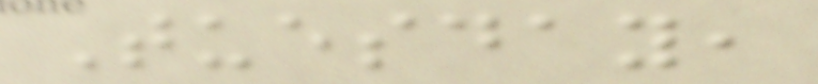Tuesday,
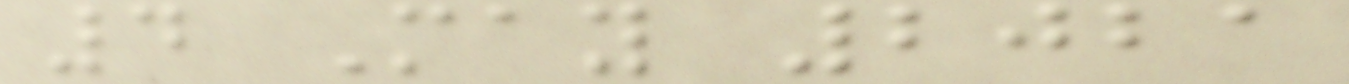4 May 2021
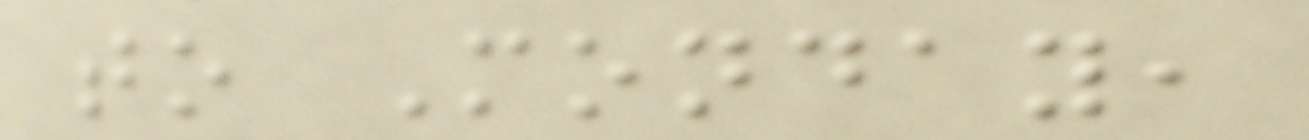to Monday,
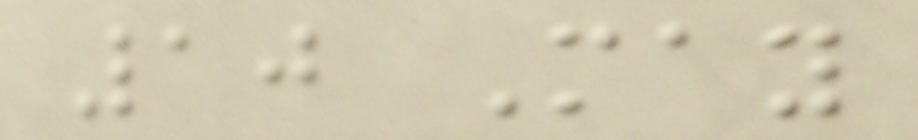10 May
